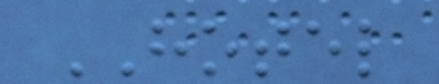HOTEL
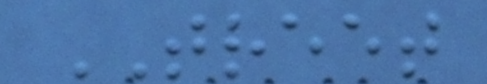TREET
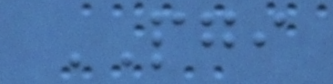PGI
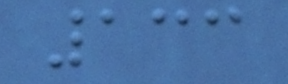133
